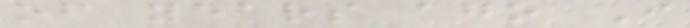of years ago I
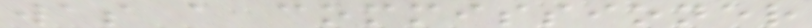was a commissioner
